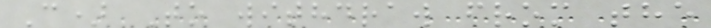C) To withdraw from the
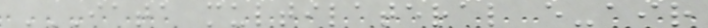IATA MULTILATERAL E-AIR
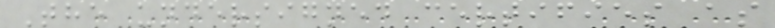The undersigned certifies as
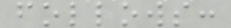follows:
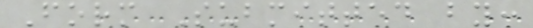Form Submitted by:
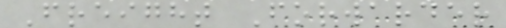Freight Forwarder
